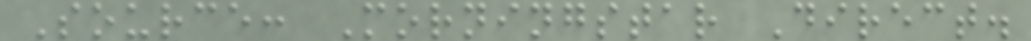Source: Morningstar Direct.
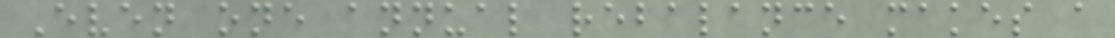Even one annual rebalance makes a
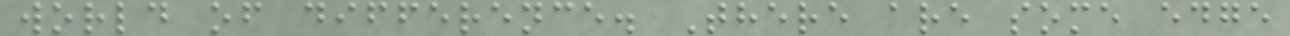world of difference. There are some edge
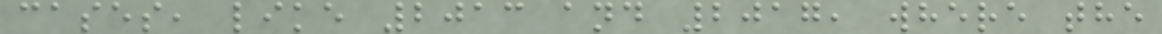cases, like 2013 and 2017, where the
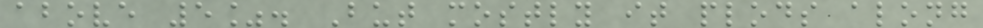above 5%. But mostly it plods along
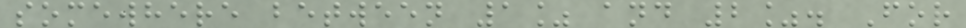somewhere between 1% and 2%. For
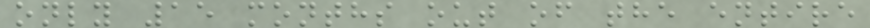only 15 months out of the entire
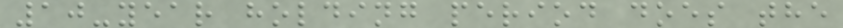10-year holding period does the
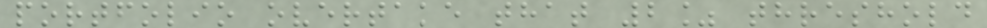portfolio overtake that 2% threshold
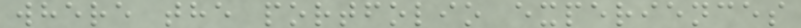where the portfolio experiences
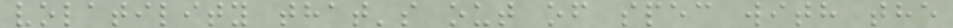volatility that's out of spec with the
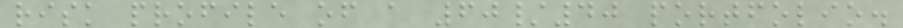risk profile of a 60/40 portfolio.
